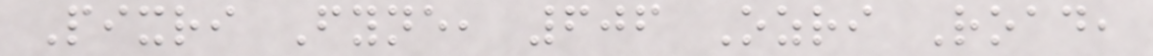Pixri Fyne, 606 Ozri Road,
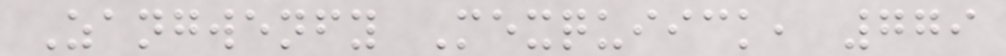Zangwenfy Mexquiick, 779
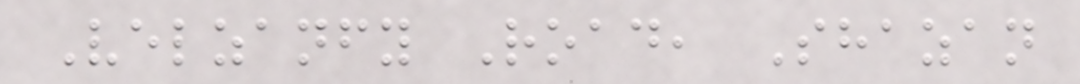Velzanfy Road, Shazan
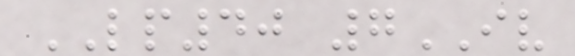LP40 7IV
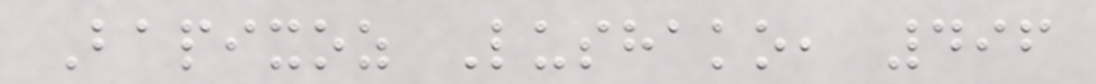Bapixoz Lushako, 496
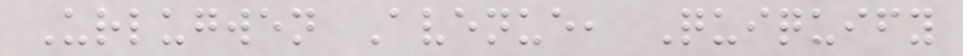Urlugwen Avenue, Quiquify
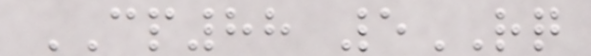CP88 5RQ
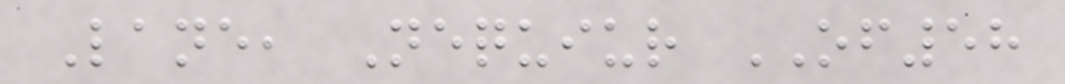Lane, Nequiur OF58
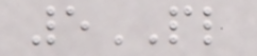5PL
